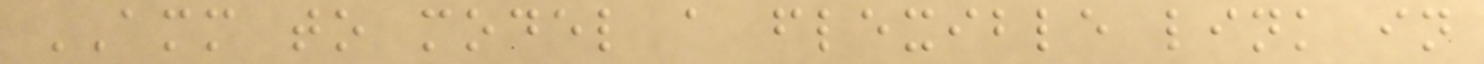AMM to model a flexible link in
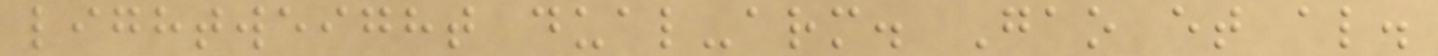lightweight dual-arm. Gao et al.
